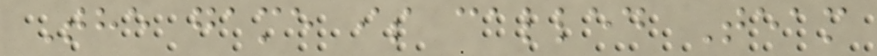The game is called Team
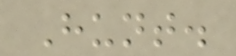Hunt.
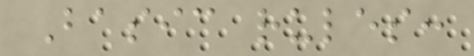Basic rules:
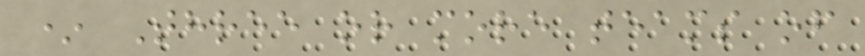* Three or more teams of
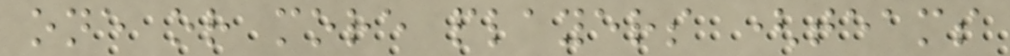one or more players (teams
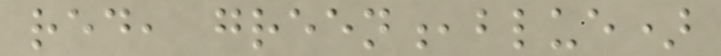red, green,blue)
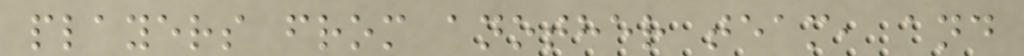players from another team, and
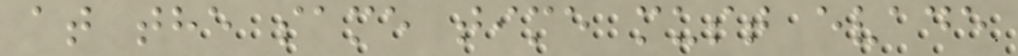at the same time must evade
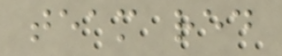team red
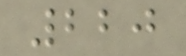220
